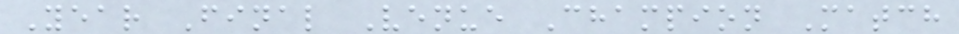Year Final Venue Champion Match
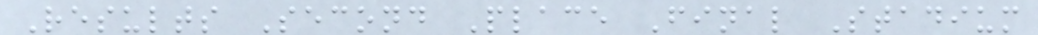Results Second Place Final Stadium
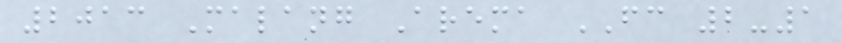2013 Malang Arema FC 2-1
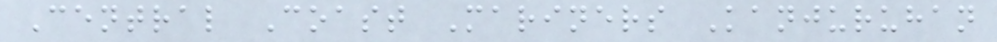Central Coast Mariners Kanjuruhan
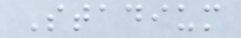Stadium
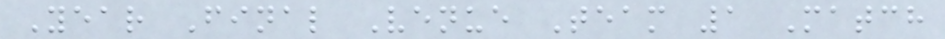Year Final Venue Team 1 Match
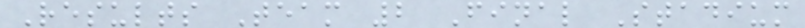Results Team 2 Final Stadium
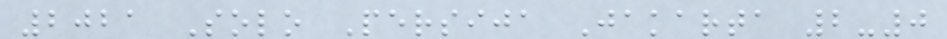2021 Solo Persija Jakarta 2-0
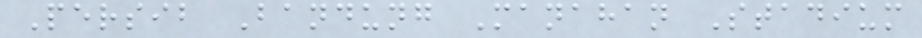Persib Bandung Manahan Stadium
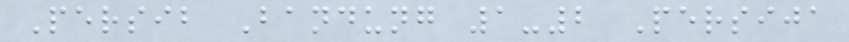Persib Bandung 1-2 Persija
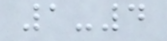1-4
